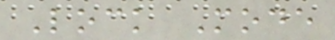Lock Mode
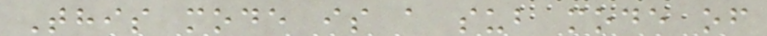This mode is a sub mode of
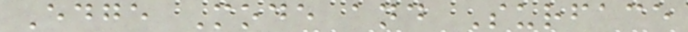Edge Mode and Surface
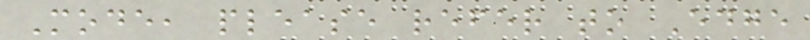Mode, please refer to Edge
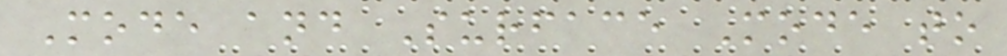Mode and Surface Mode to
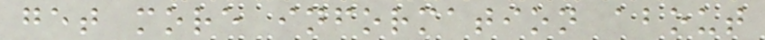get more information about
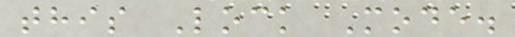this Lock Mode.
